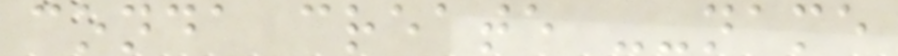conda create --name
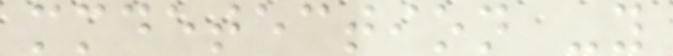mmdetection -y
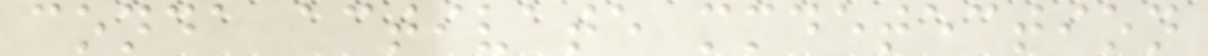conda activate mmdetection
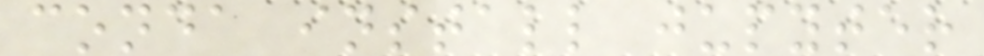conda install jupyter
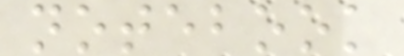notebook
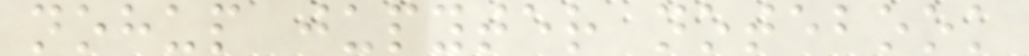nohup jupyter notebook
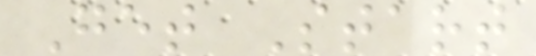Get Start
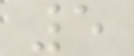5
